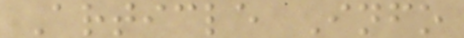Article Info
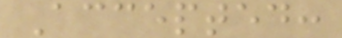Accepted:
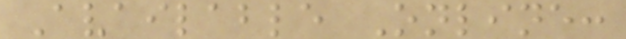Available Online:
